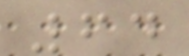64
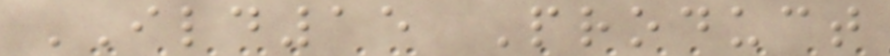ILD15 Product
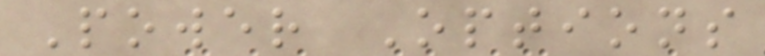Power Options
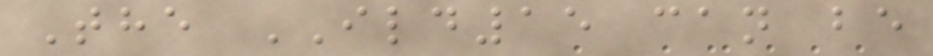The ILD15 can be
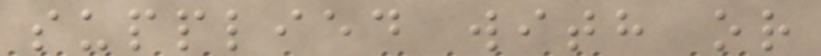supplied with or
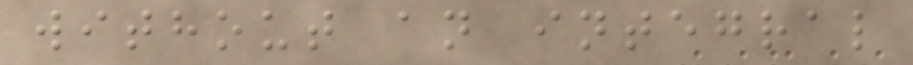without an integral
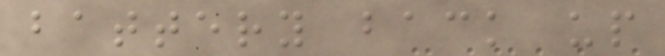battery back up
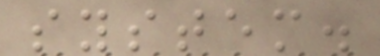system.
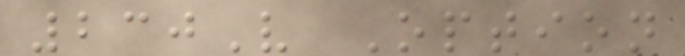230V Option
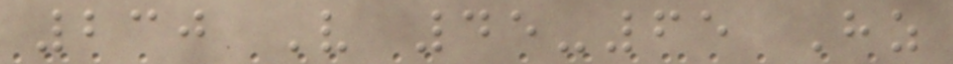230 V 45-65 Hz
